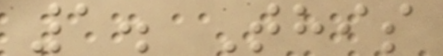1. This
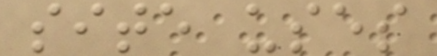site uses
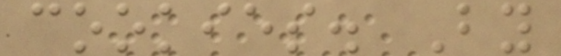cookies. By
